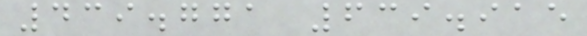439.771 639.915
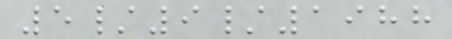5/9/1988
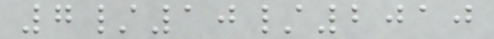7/10/2010
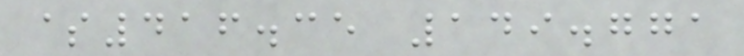$416.35 149.771
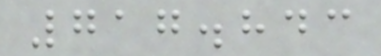717.843
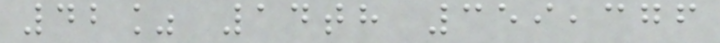42% 14th 359,376
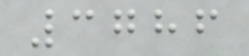3786
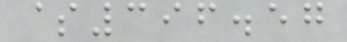$396.57
